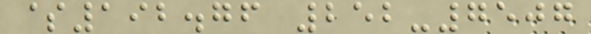$192.76 252-7507
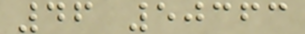46 50363
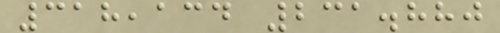318,134 231.880
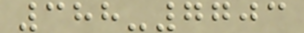388-7703
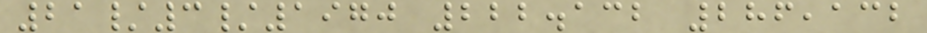21/3/1970 222.132 286,132
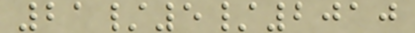21/5/2010
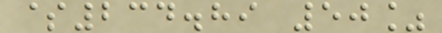$234.89 50%
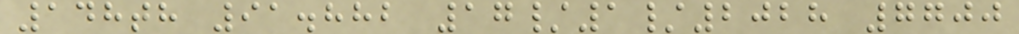148th 91.882 17/1/2028 7700
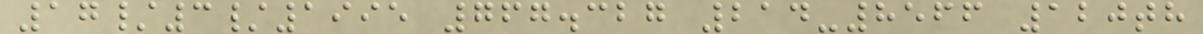17/3/1995 767.327 214-8566 120th
